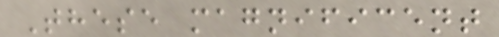These magnificent
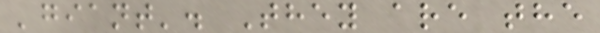'giant'. They are the
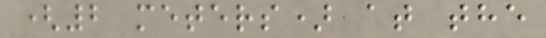(2 meters) at the
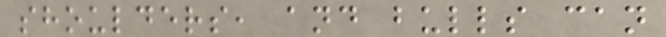shoulders, and bulls can
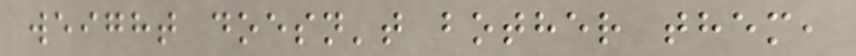weight doesn't bother them,
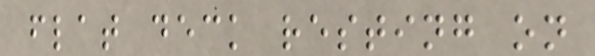flat deck resting on
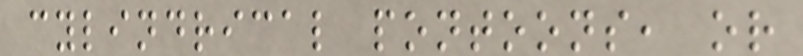cylindrical pontoons, or
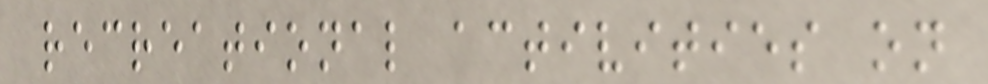recreational activities on
